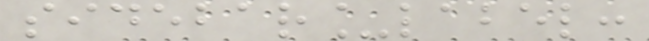sidebar_label:
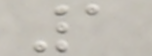1
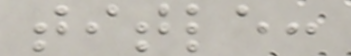title:
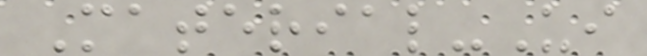Material-Ui
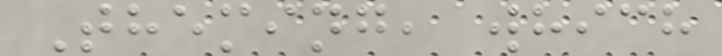Theming, which
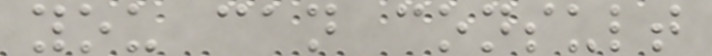you can consult
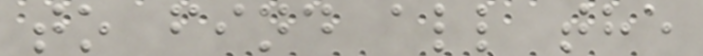to find all the
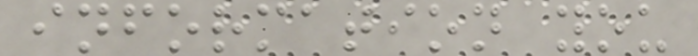information you
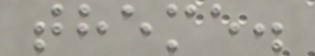theme.
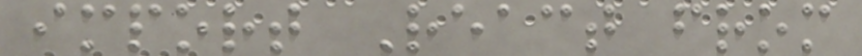import React from
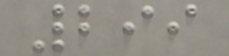299
